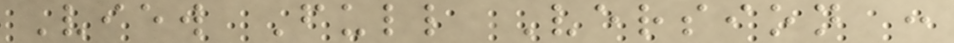View Full Version :
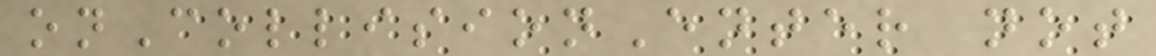onCollisionEnter not
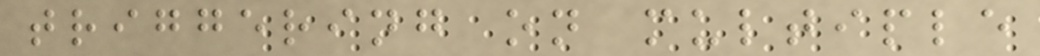triggering on multiple
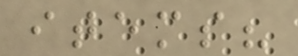items?
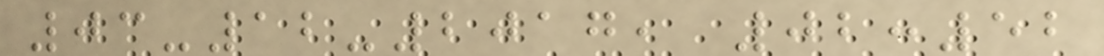03-12-2017, 02:52
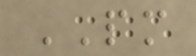PM
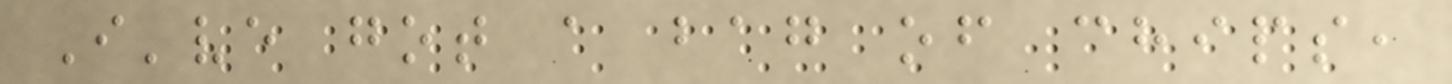I've got a bag of chips,
